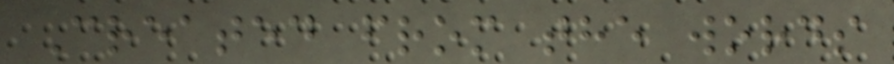Created from the words
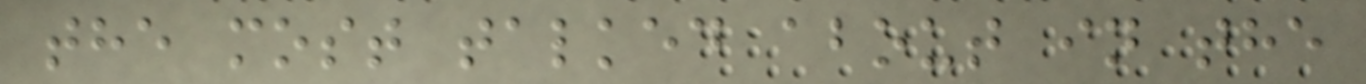the most talked about in the
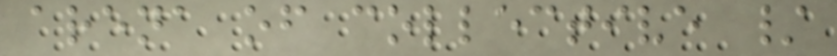arena of collective /
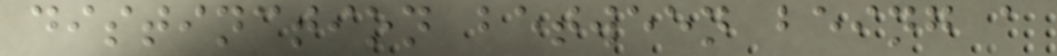distinction between being a
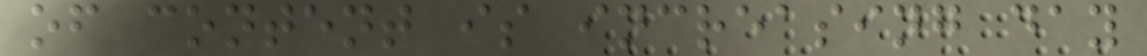of content is increasing day
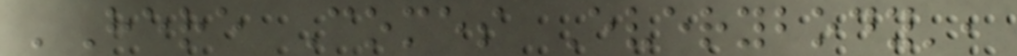'Here Comes Everybody',
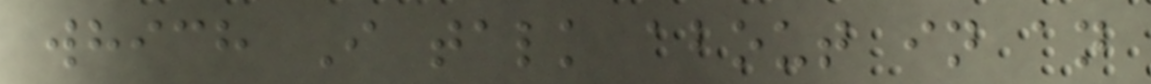which I talk about in an
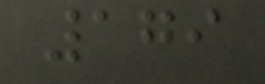179
